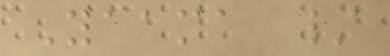Yaama /
